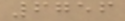6756
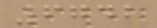6742
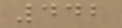442
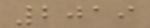2019
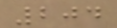204
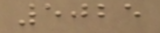5025
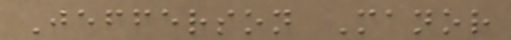Jefferson Manor
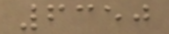6350
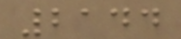2144
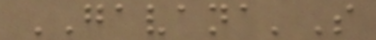GAVANA'S
